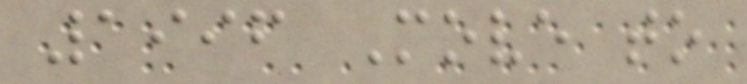1996 Move to
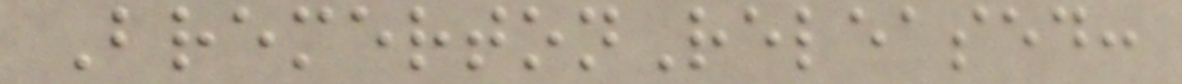BremertonReleased:
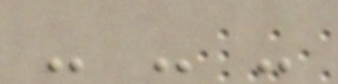- - -
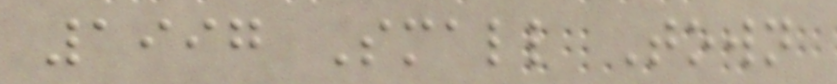1997 Small Town
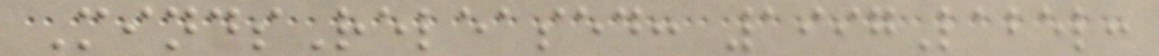MindsReleased: 1997Label:
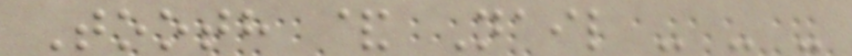Tooth & Nail - - -
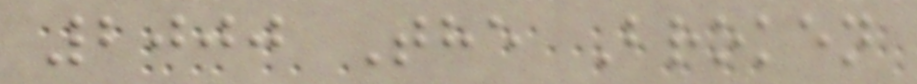2000 The Broken
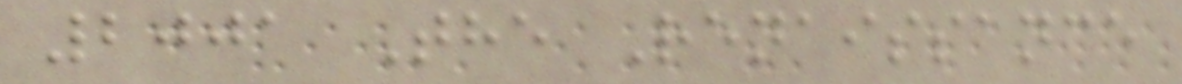2001 The Renaissance
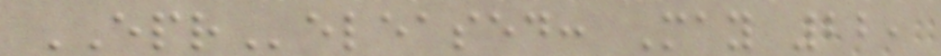EPReleased: May 22,
